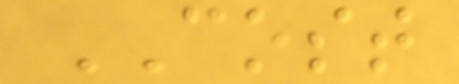COST
